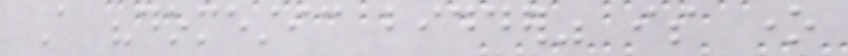A "domestic bidder" is one
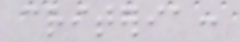criteria:
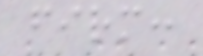firm:
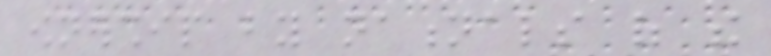ownership by nationals of the
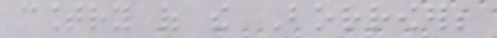country of the Borrower;
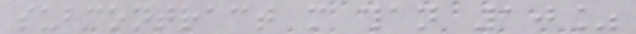subcontract more than 10%
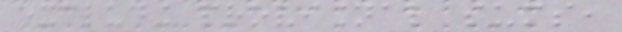excluding provisional sums,
